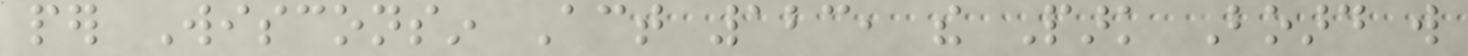per Wisconsin Act 123, the Park Board will
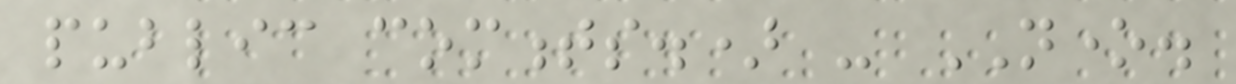public comments.) - NONE.
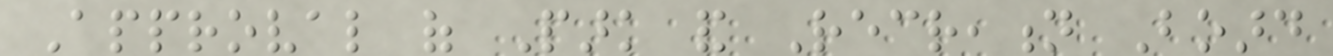Approval of Park and Recreation Board
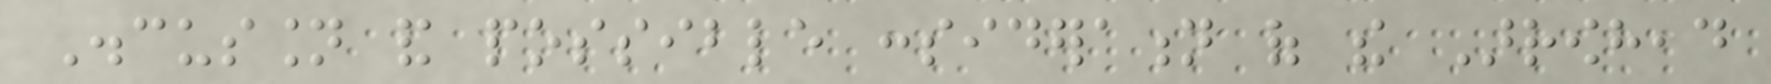Discussion and possible consideration of the Arrowhead
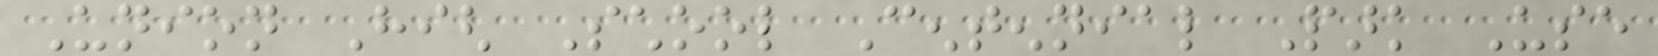Union High School Centennial Park Use
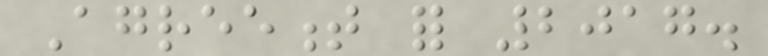Agreement for 2017.
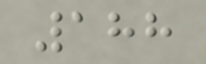188
